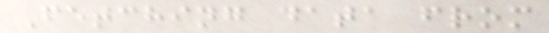Fetching data from
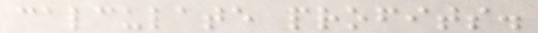calculate profits.
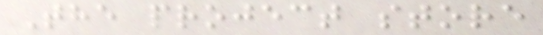The project store
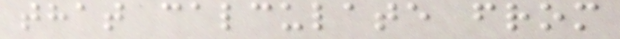that calculate from
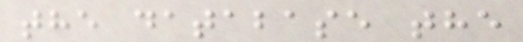the database the
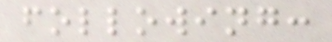following:
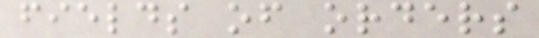fields of orders
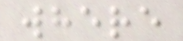where
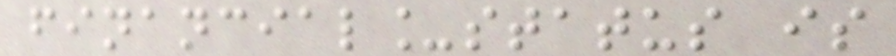financial_status is
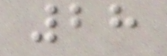28
